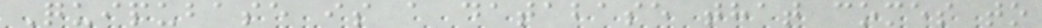Quipubase is a database that comes to
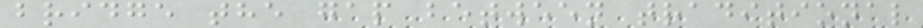bridge the gap between traditional
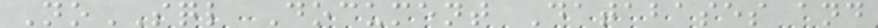NoSQL Document Databases and
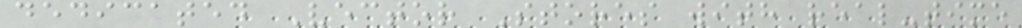dedicated Vector Stores with real-time
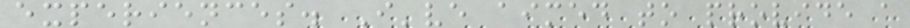experiences. I've aimed to provide a
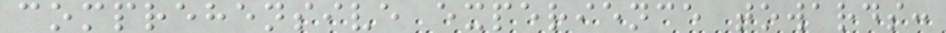comprehensive experience towards:
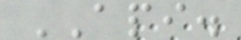API.
